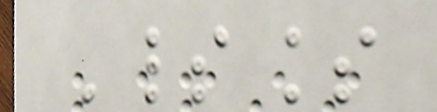Spiritless
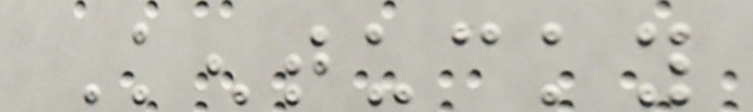Kentucky
